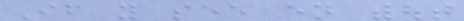If you see en without
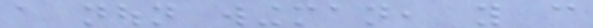a noun wingman, you can
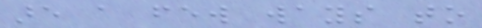are a few ways to
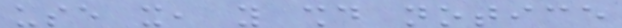use it, you should notice
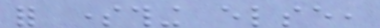for something else,
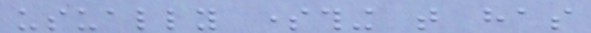usually something that has
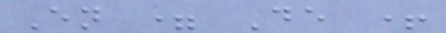En = De +
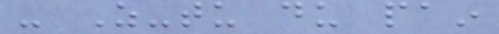- As-tu du pain
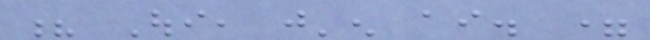? Oui, j'en ai. =
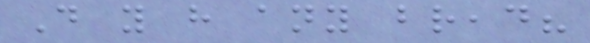Do you have any bread?
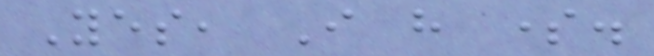Yes, I have some.
